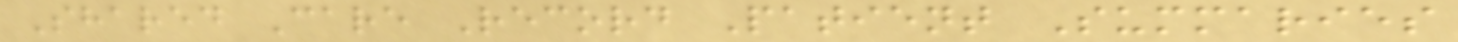Shared Care Record Patient Summaries
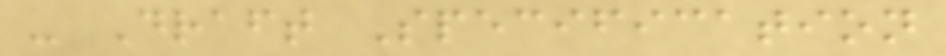- Draft Specification
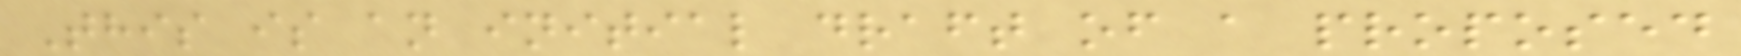This is an initial draft of a proposed
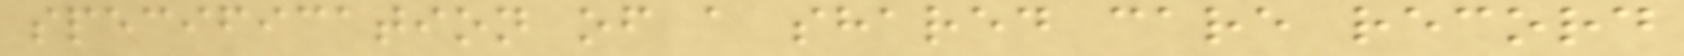specification of a shared care record
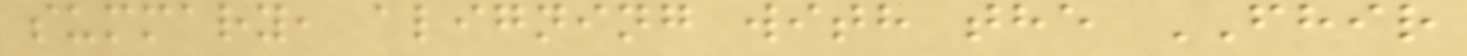summary, aligning with the FHIR
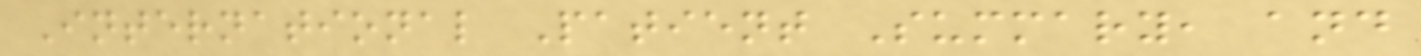International Patient Summary, and
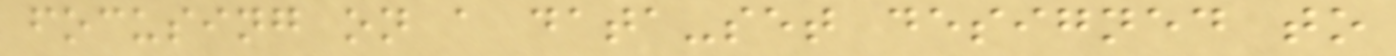focusing on a data-set designed to
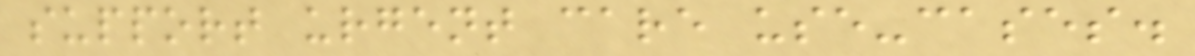support urgent care use-cases.
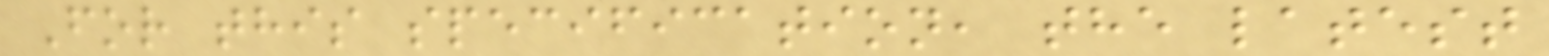For this specification, the latest
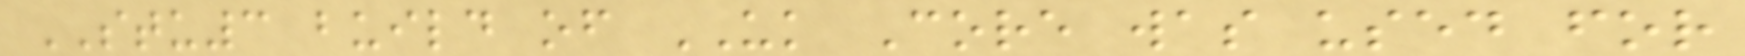STU3 build of UK Core was used for
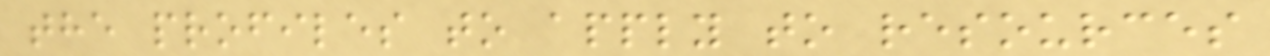the profiles to apply to resources
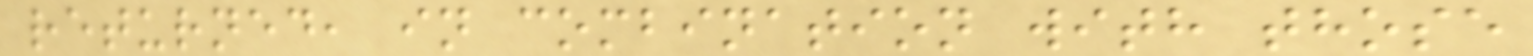returned, in combination with those
